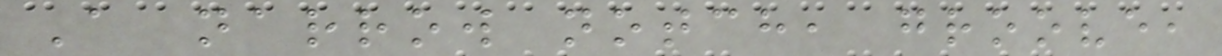A narrow notch, groove,
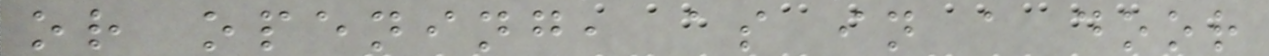or opening, as in a door
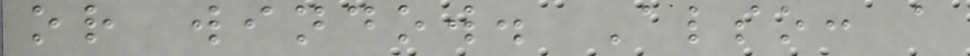or window. Also: a
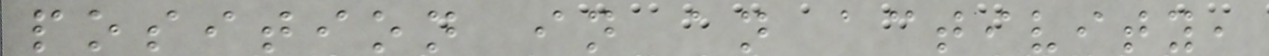position in an activity,
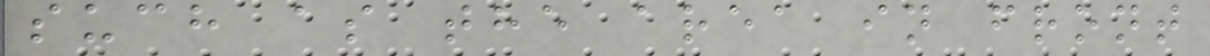such as the area in front
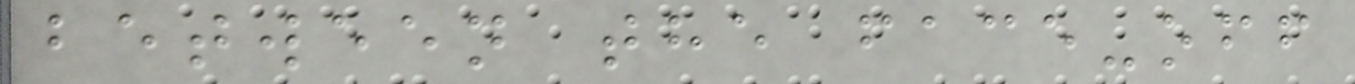between the face-off
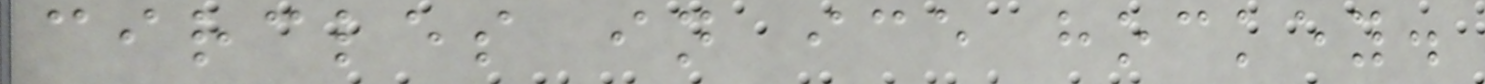circles in ice hockey.
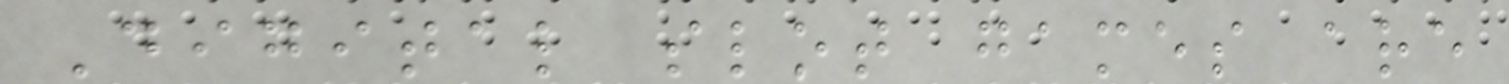Digital slot games are
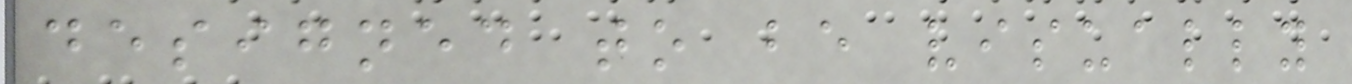designed to be visually
